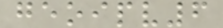geoipv6
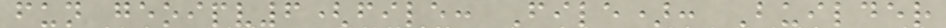fun geoipv6(file: File): Builder
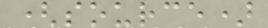(source)
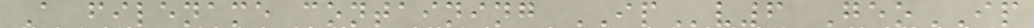A filename containing IPv6 GeoIP
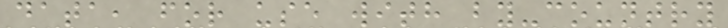data, for use with by-country
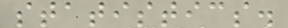statistics.
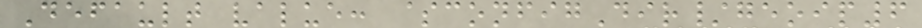Default value: $configDir/geoip6
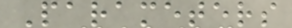Parameters
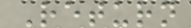Return
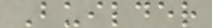Builder
